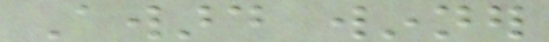Award winner
